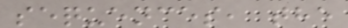sequences, the
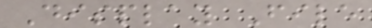Display File
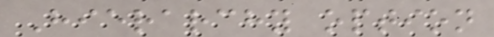Hierarchy option
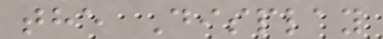the Display
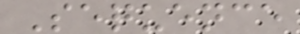Sequence
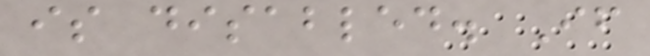is disabled. If
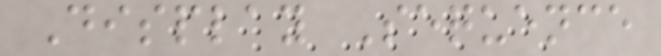Display Sequence
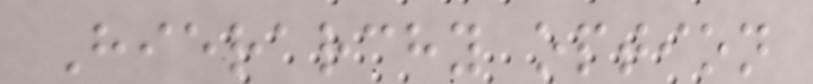Hierarchy option
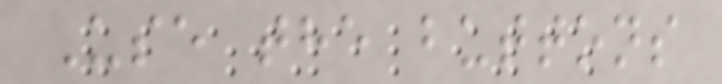Use the buttons
